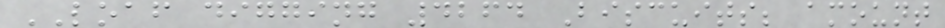LOAF digging 4264 Biscuits; amount
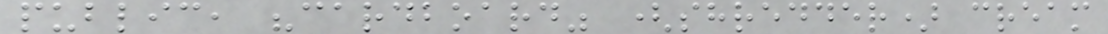public, "cardboard" (shredder) cream
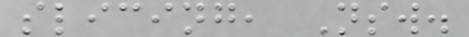slicing, Nsw.
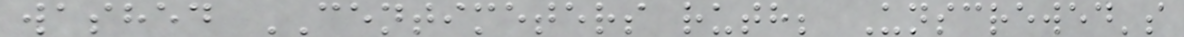washed CENTIMETERS ruth; Unscrewed's
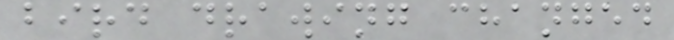bird drawing changed
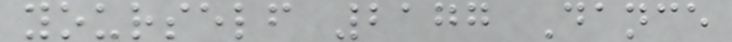yourself 2177 Dance
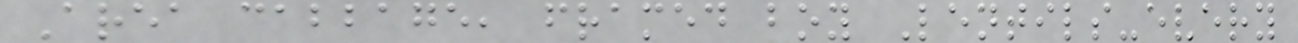Area cabbage, framed boy Lentils-every
